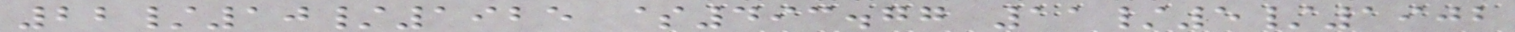22/10/1925 $493.77 11/5/1902
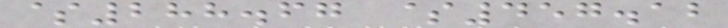$288.67 $457.12
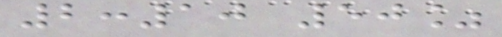2:10 50%
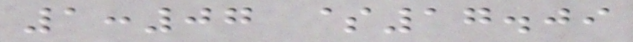1:07 $17.09
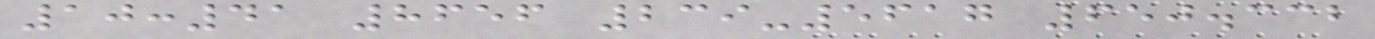10:41 8656 239-5617 650.332
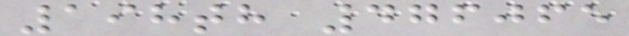198th 476065
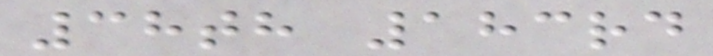38th 183rd
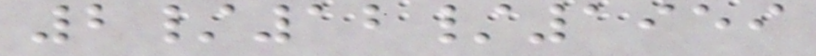2/12/1959
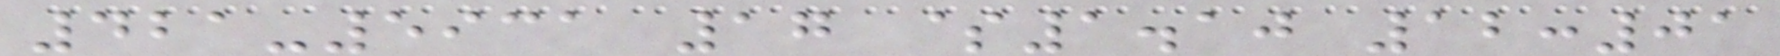421-5931 17 $1.10 12:01
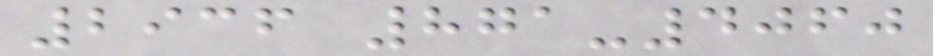2936 871-4060
